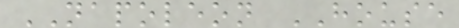NAPOLEON HOUSE
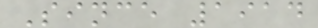Since 1914
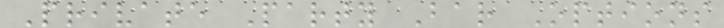Private Party Bar Options
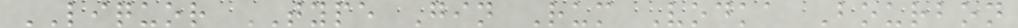LIQUOR TYPE Gin Rum Vodka Bourbon
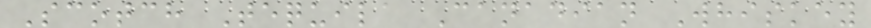Scotch Tequila Canadian Whiskey
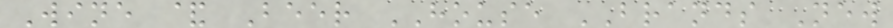Wine & Beer HOUSE BRANDS New
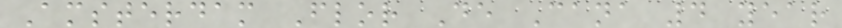Amsterdam Flor De Cana 4 year
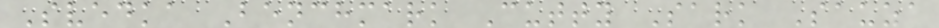Svedka Benchmark Cutty Sark Sauza
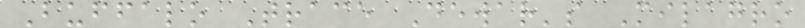Buffalo Trace Dewar's Milagro
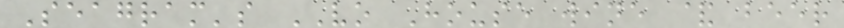Seagram's VO House wine & beer
